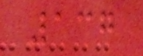137
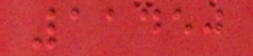11450
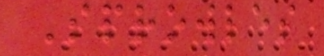Sprowles
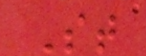St
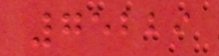75229
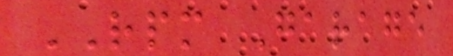RPM Garage
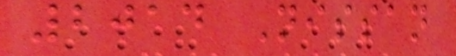2014 Nissan
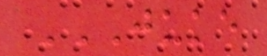JUKE
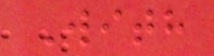With
